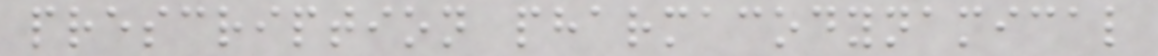prescription pharmacodynamical
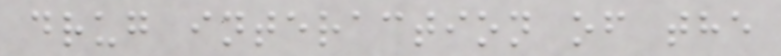drug interaction of the
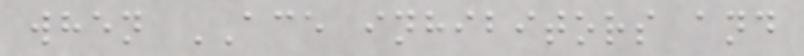when ACE inhibitors and
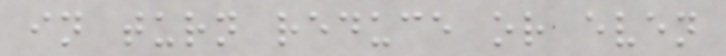in turn reduce or even
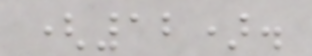(12).
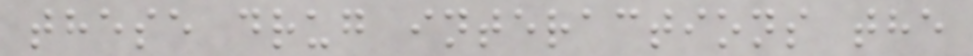these drug interactions the
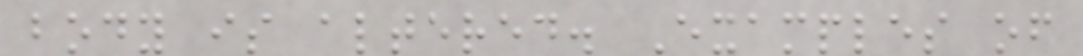body is altered. Examples of
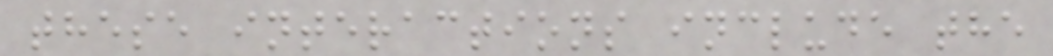these interactions include the
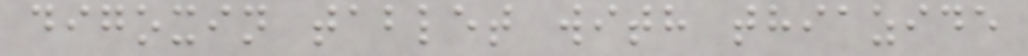digoxin tablet with thiazide
